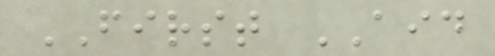FIRST AID
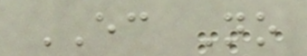EC No
